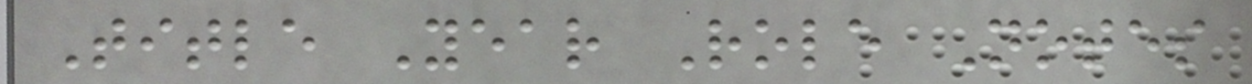Title Year Role Notes
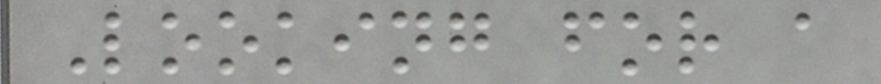Looking for a
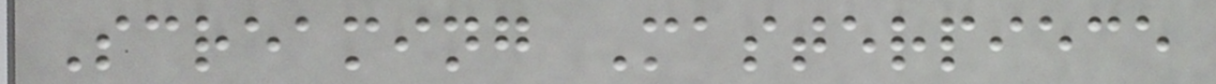Screaming Masterpiece
